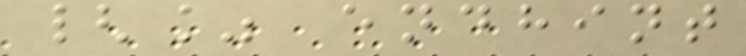{% endhint
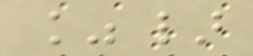%}
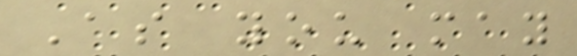As you may
